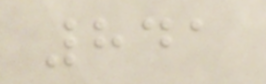841
